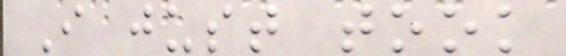I just took
